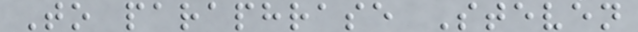To paraphrase Steven
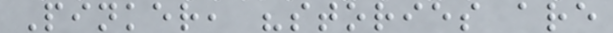Pinker, "stories are
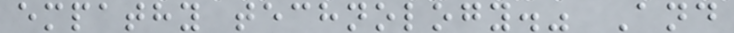empathy technology." And
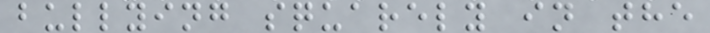bullying squarely in the
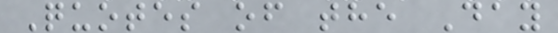Quotes of the Day
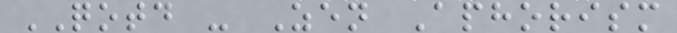QOTD - Zen Aphorism
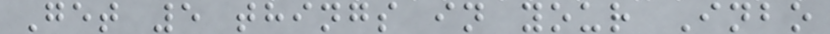Get 5 things in your Inbo
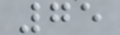75
